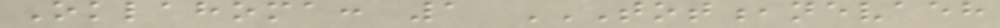Oklahoma: 1 TOT,NEVAEH
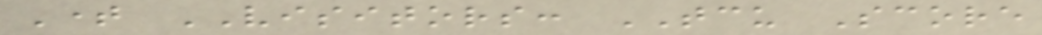Time VISITORS: TCU Score
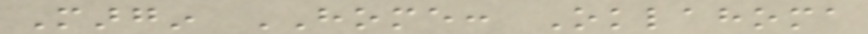Margin HOME: Oklahoma
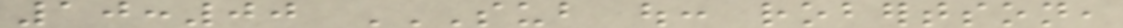10:00 SUB OUT: ROBERTSON,
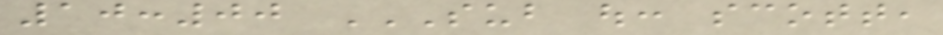10:00 SUB OUT: SCOTT,
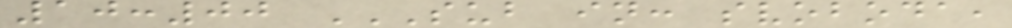10:00 SUB IN: SVOBODA,
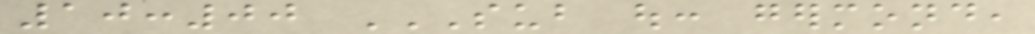10:00 SUB OUT: GERMOND,
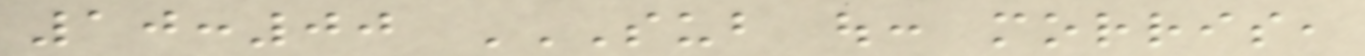10:00 SUB OUT: MORRIS,
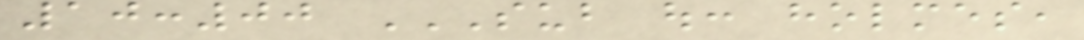10:00 SUB OUT: HOLMES,
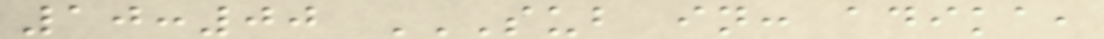10:00 SUB IN: ADIKA,
